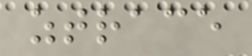ztrace
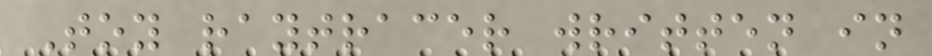Toy raytracer written in
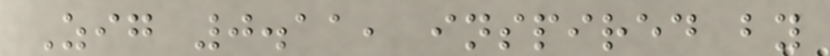Zig 0.11, inspired by
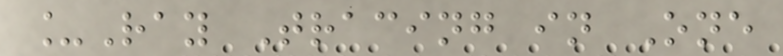_Ray Tracing in One
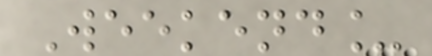Weekend_
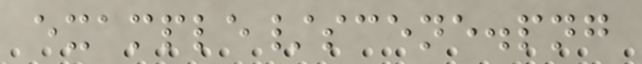example/scene.png
